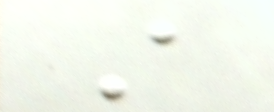A
